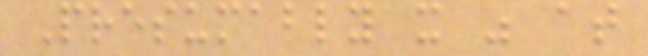Presumably it was at
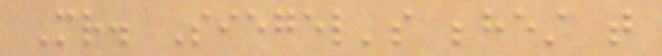Mr. Siegel's behest that
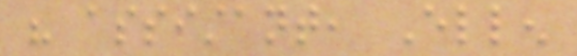his assistant, Ellen
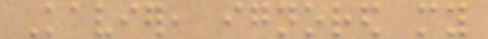Kavier, ignored my
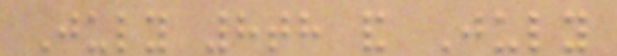July 8th and July
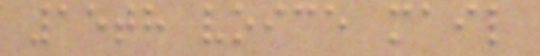15th voice mail
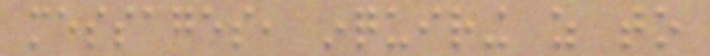messages, inquiring as to
